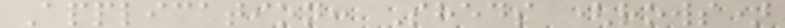Application: Sheds (rows)
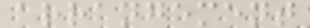arrangement
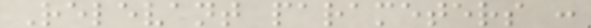Relevant parameters :
